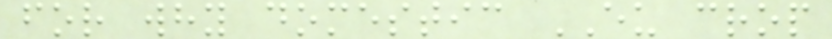for why domestic EU crop
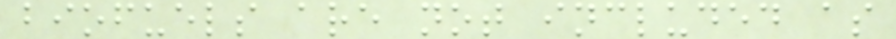biofuels are not included as
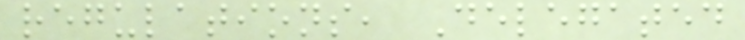regulations, Delegated
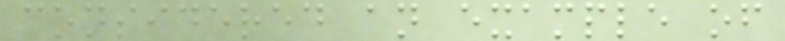considered an example of
